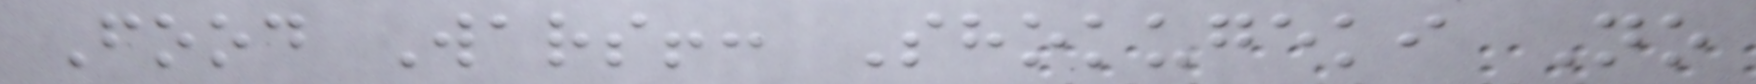Food Wars!: Shokugeki No
